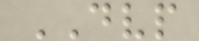DVP
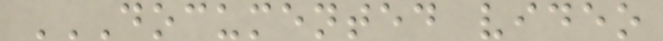DOCUMENTED VIDEO
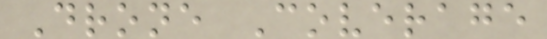Drone Coverage
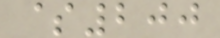$200
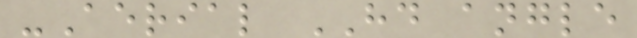-Aerial HD angle
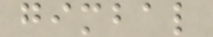gimbal
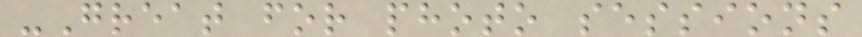-Great for photo sessions
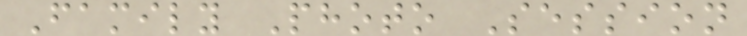Family Photo Session
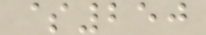$250
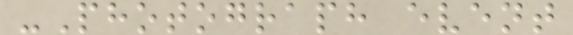-Photograph event
